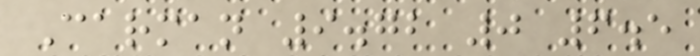Carman 9.72 0 6.5
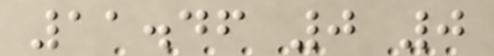11.46 0 0
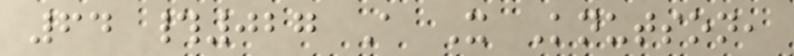64 #027 A X Knutson,
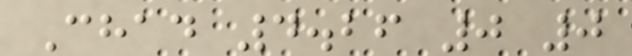Chad 4.26 0 0
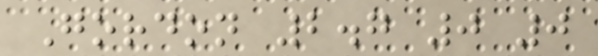Gordon 2.7 0 0
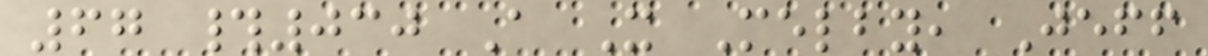67 #030 A X Melby, Jeff
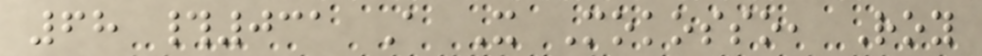68 #031 A X Mokosso, Roy
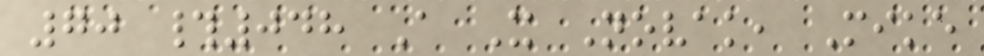70 #048 A X Novak, Mike
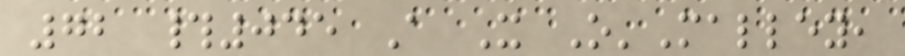72 #045 A X O'Malley,
